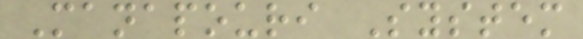Manapouri System
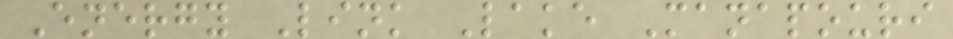Energy Link Lake Manapouri
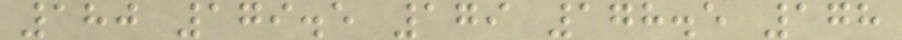180 179.5 179 178.5 178
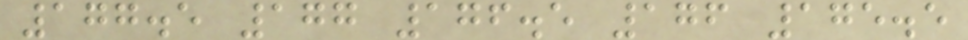177.5 177 176.5 176 175.5
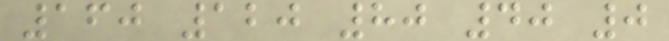160 120 80 40 0
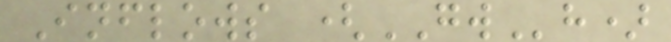Inflows (GWh)
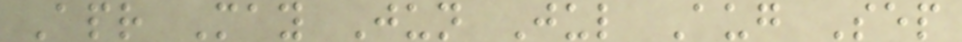Apr May Jun Jul Aug Sep
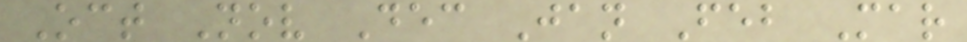Oct Nov Dec Jan Feb Mar
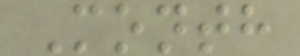Month
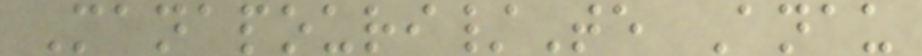Manapouri/Te Anau
